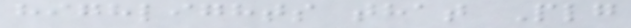highlights that Plg
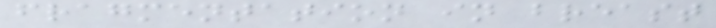fragmentation in breast
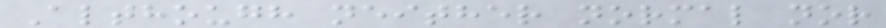Although neither normal nor
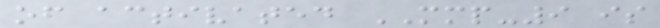of activated MMP-9 is
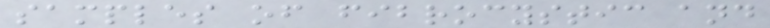samples of fibrocystic and
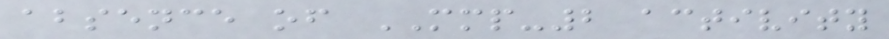absence of MMP-2 activity
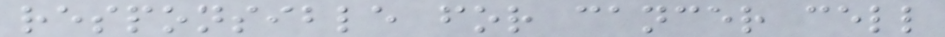responsible for cancer cell
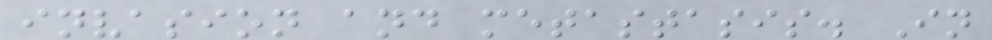invasion and metastasis. In
